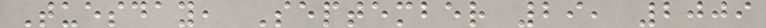Tuesday, September 29, 2009
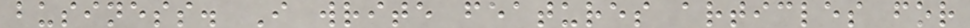business. I write features articles for
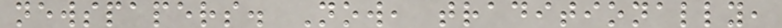newspapers. Now, traditionally,
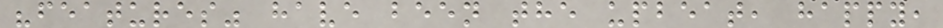"features" have been the upbeat, happy,
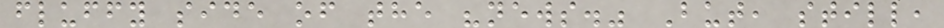fluffy side of the "news." But, still,
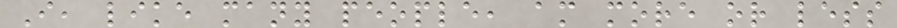I, like many people, am more or less
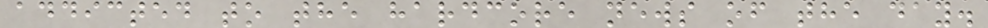addicted to the hardcore news of the day.
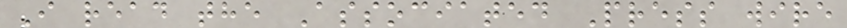I read the Associated Press wire
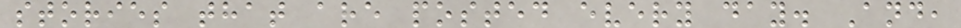stories that are posted every day. And,
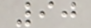90
